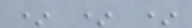* * *
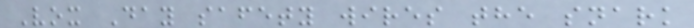Vox Day safety wires the snark
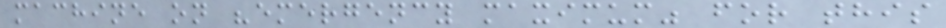machine on "emergency maximum" for this
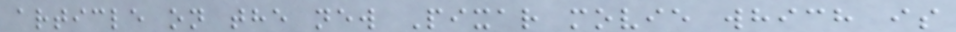article on the new Pixar movie which is
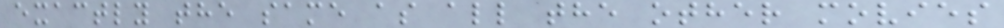exactly the same as all the other movies
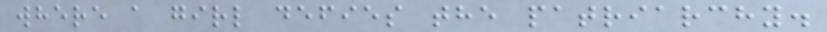where a girl defies the patriarchy.
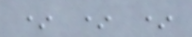* * *
